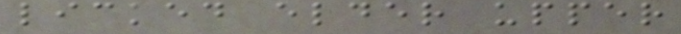licked elder upper
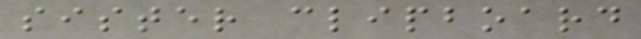sister clipboard
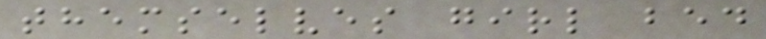themselves girl bed
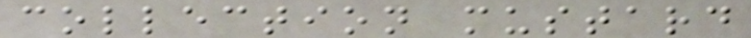collection mustard
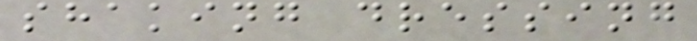shaking dressing
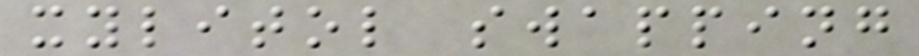xylitol swapping
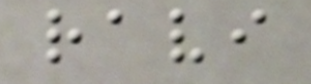ravi
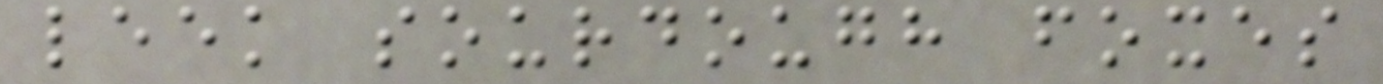leek sourdough foxes
